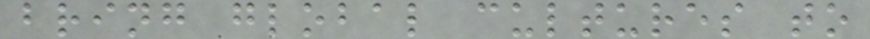bring global cultures to
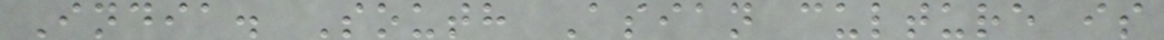India. South Asian culture is
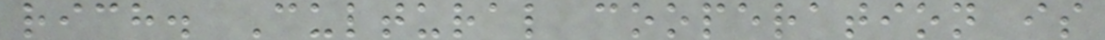rich. Cultural cooperation is
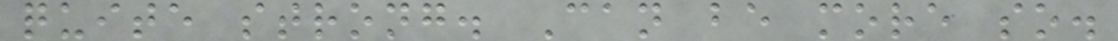quite strong. Can be more so.
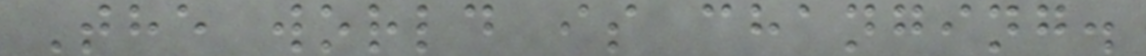The world is changing.
